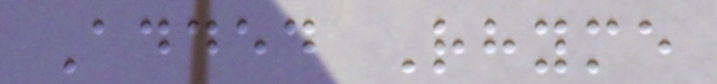Added Rhyme
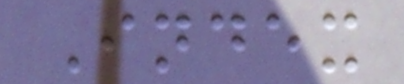Index
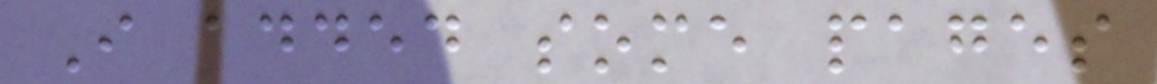I added some pages
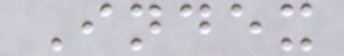Index
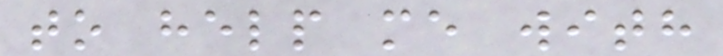to help me with
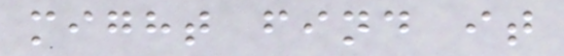might find it
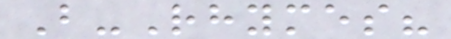B-Rhymes?
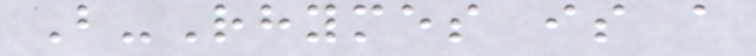B-Rhymes is a
